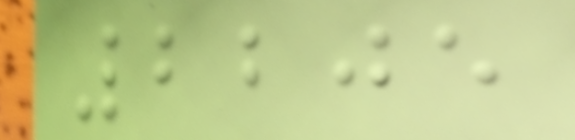2205
